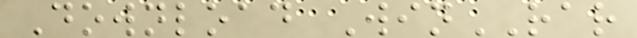Download WinRAR
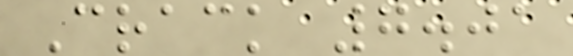Crack 7.01
